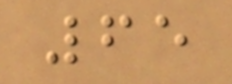65
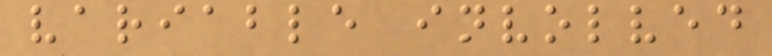variable involved
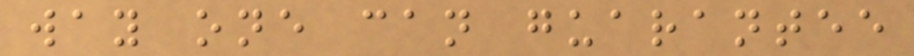way one can guarantee
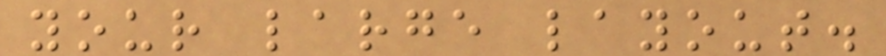your large layout.
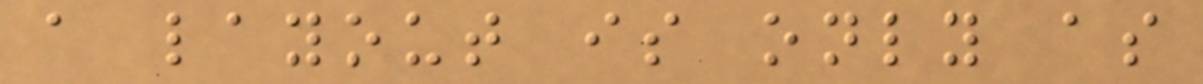a layout is only as
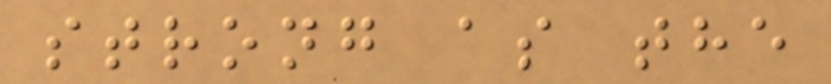strong as the
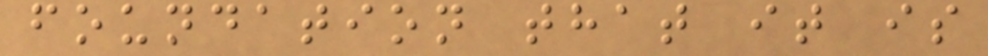foundation that it is
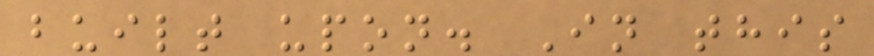built upon. In this
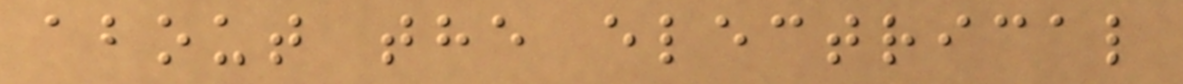about the electrical
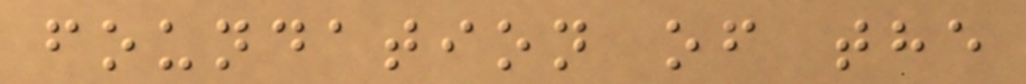foundation of the
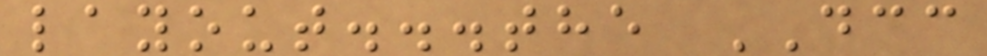layout...the DCC
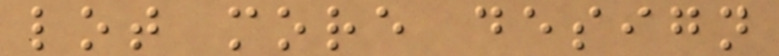lot more design
